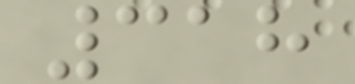318
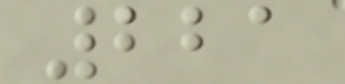221
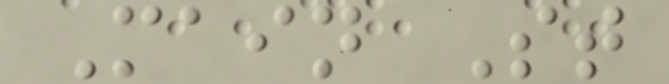Main St
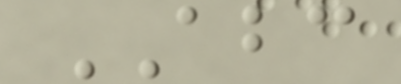ABC
